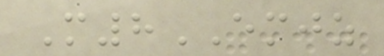M8EMJZ
